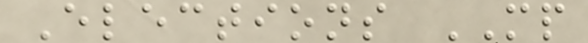Elections MP
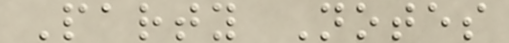Party Notes
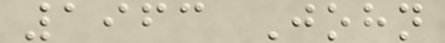1963 John
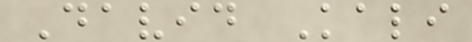David Kali
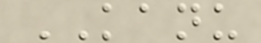KANU
